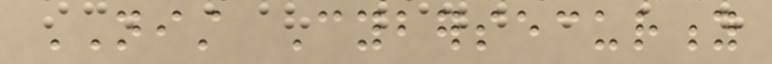NIST Cybersecurity
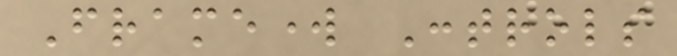Framework Controls
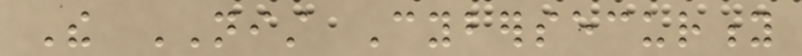The NIST Cybersecurity
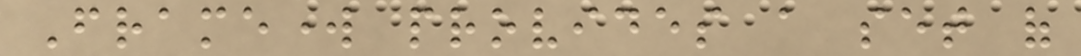Framework provides a set of
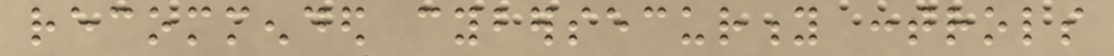recommended cybersecurity controls
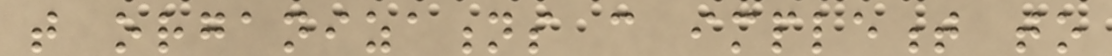that organizations can implement to
